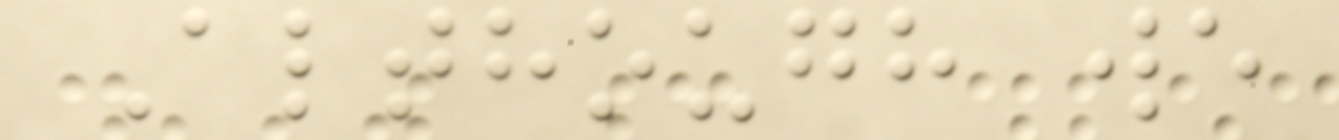Although we
